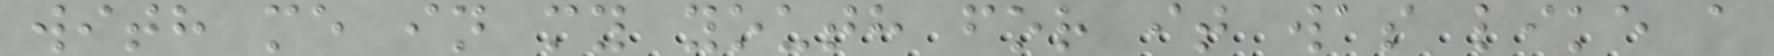with me in my youth for it was like a
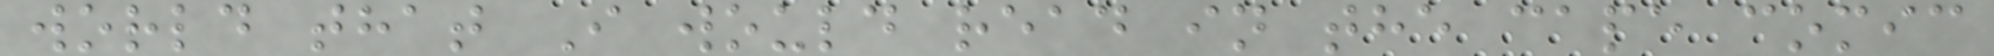world that I would read in the cape comic
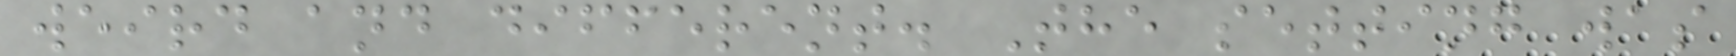weird and different. The setting was
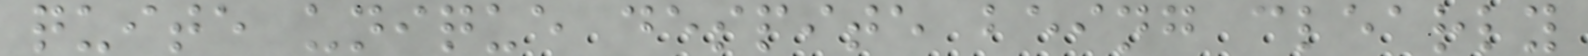quite unique despite being clearly
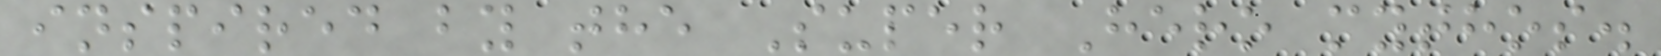inspired by the Super Hero mythos.
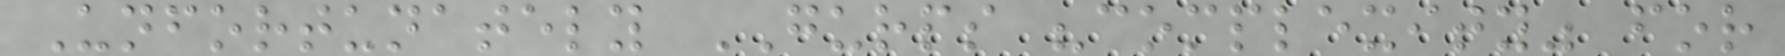Unfortunately GURPS "complexity" for
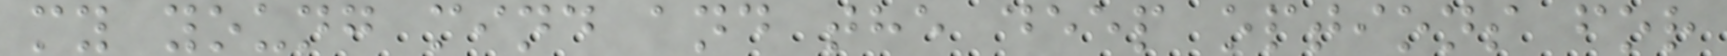my young mind and the deep options for
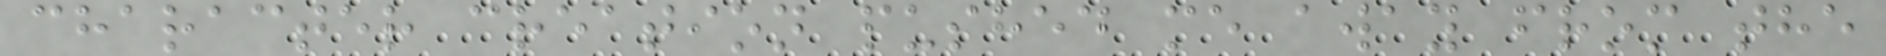character creation pushed me away from the
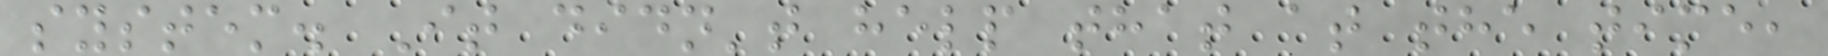system. It didn't help that at the time,
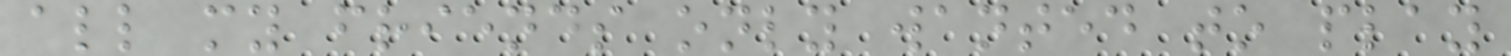all my friends only wanted to play
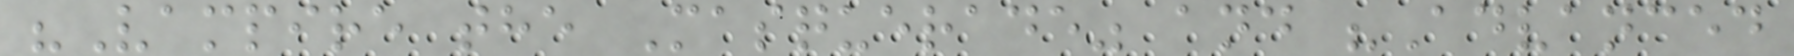"Vampire the Masquerade" and "Advanced
